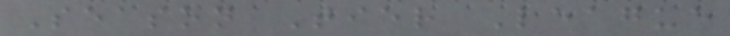Season Tier League
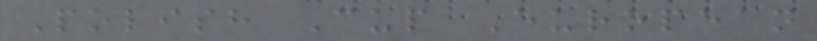Polish Cup European
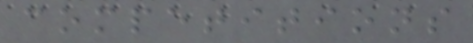competitions
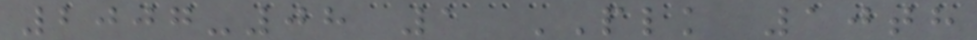2007-08 1 PLK 10th
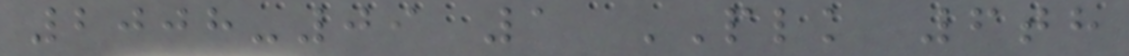2008-09 1 PLK 6th
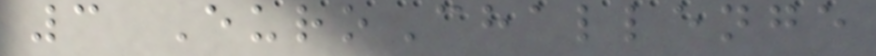3 EuroChallenge
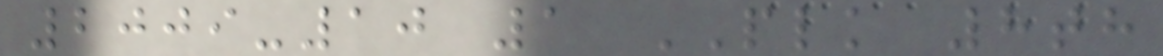2009-10 1 PLK 8th
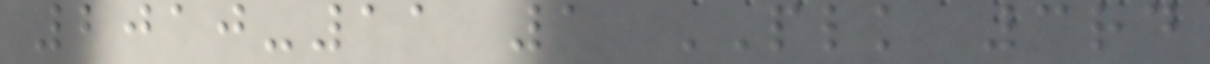2010-11 1 PLK 3rd
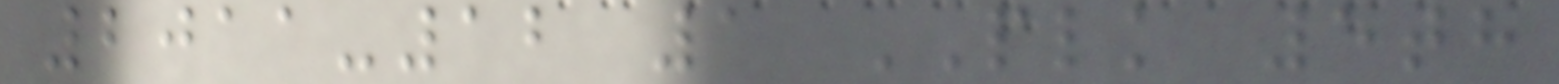2011-12 1 PLK 5th
